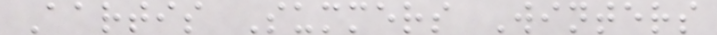Aartis Summers Winters
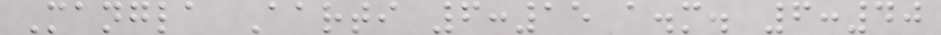Mangla Aarti 6:15 a.m. 6:40
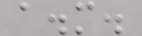a.m.
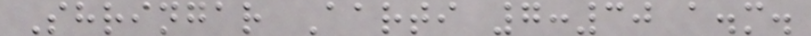Shringar Aarti 7:30 a.m.
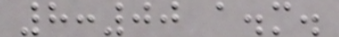8:00 a.m.
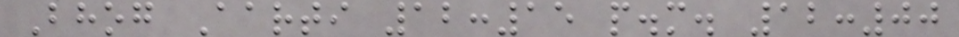Bhog Aarti 12:15 p.m. 12:00
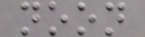noon
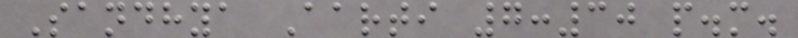Sandhya Aarti 7:30 p.m.
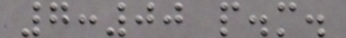7:00 p.m.
